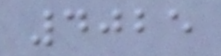4025
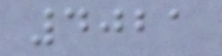4021
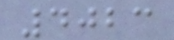4023
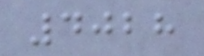4028
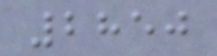2850
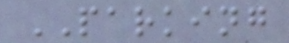PARKING
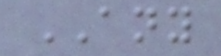ANY
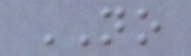NO
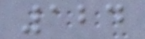124
